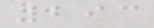293
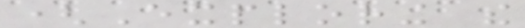(Exploring the
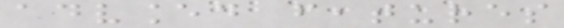advanced features
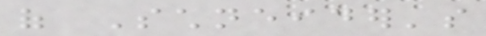of Schneider's
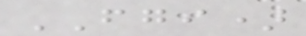FGI)
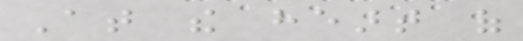At the heart of
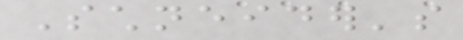Schneider's
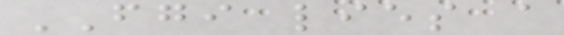FGI lies a
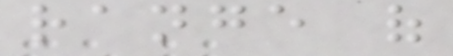range of
